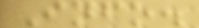Info.
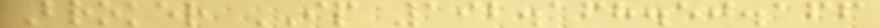Broker IP 192.168.50.166
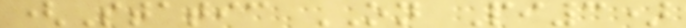(Static ON Pi3)
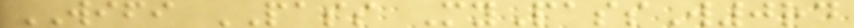WIFI PASS MyPassW0rd
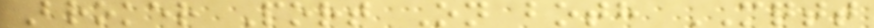Broker Port On both MQTT
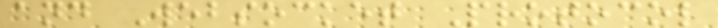and Websocket Protocol
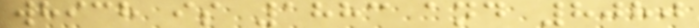which is 1883 and 8080
